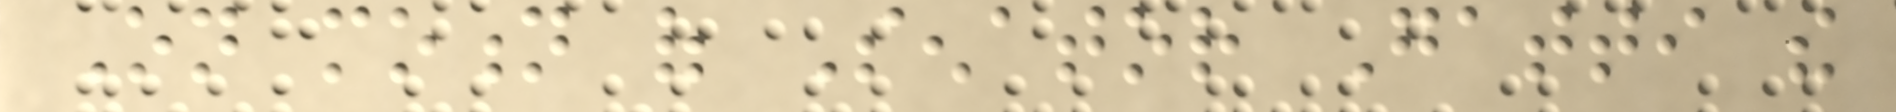On motion of Senator Gatti the
